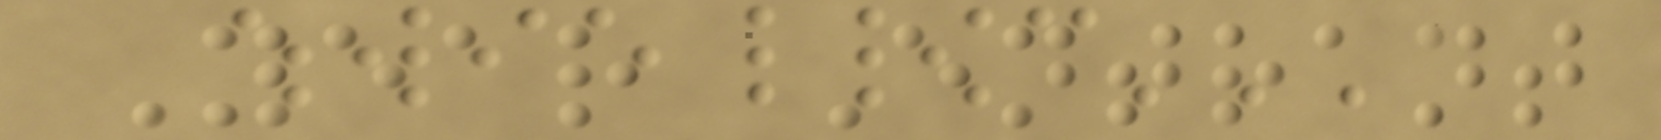Year Entrant
